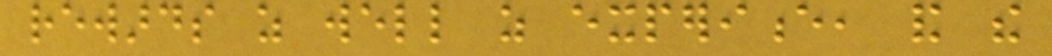rewards as well as experience, and the
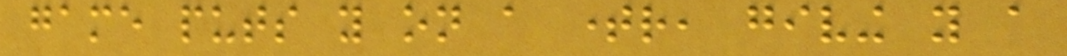game puts you on a timer, giving you a
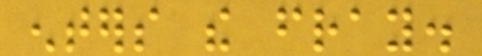enters the fray.
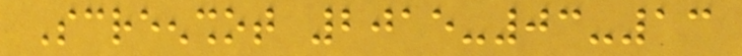Screenshot 2015-03-13
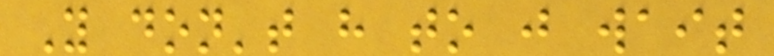You don't have to just wait
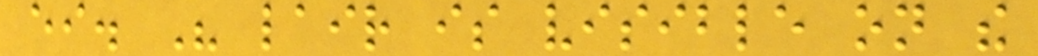either. His lair is visible on the
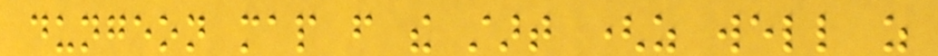dungeon map from the start (as well as
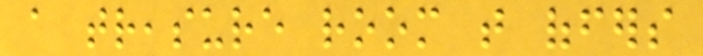a treasure room that offers
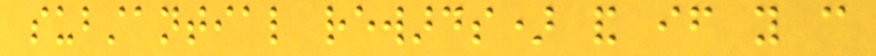substantial rewards) and if you can
